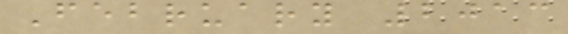February 2013
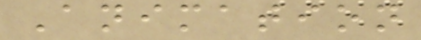Animation
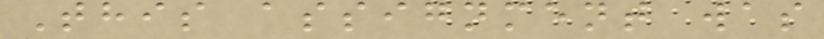This assignment was
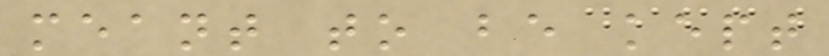meant to be kept
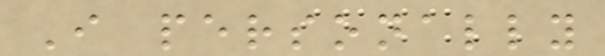I personally
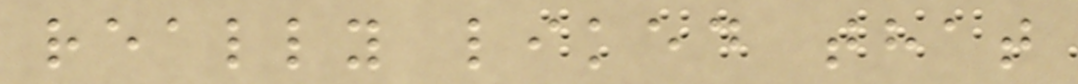really liked that
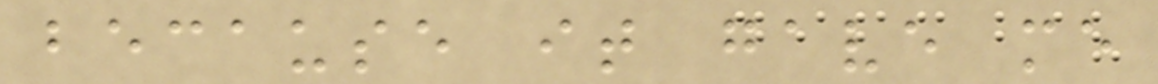because it gave me
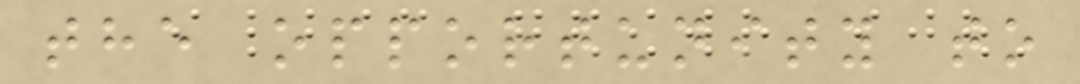the opportunity to
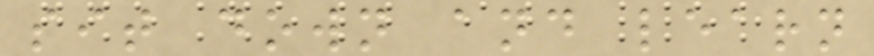sit down and learn
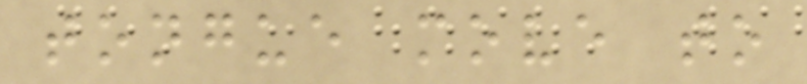tongue move to
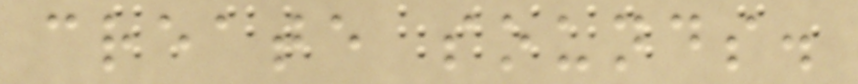create sounds.
